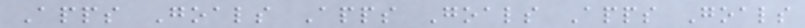Apps Goals Apps Goals Apps Goals
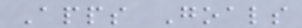Apps Goals
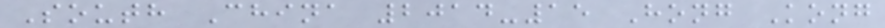South China 2014-15 Hong Kong
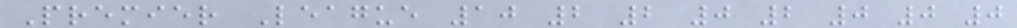Premier League 10 2 2 0 2 0 0 0
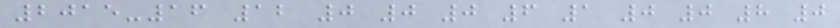2015-16 12 0 0 0 6 1 0 0 8 0
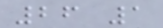26 1
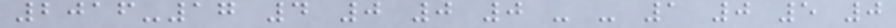2016-17 4 0 0 0 - - 1 0 5 0
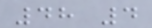48 4
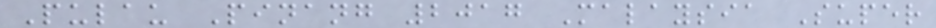Pulau Pinang 2017 Malaysia Super
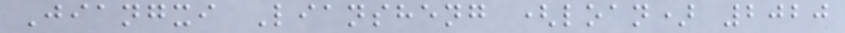Jiangxi Liansheng (loan) 2020
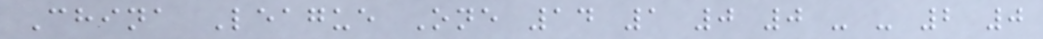China League One 14 1 0 0 - - 2 0
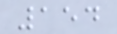154
